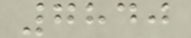7840
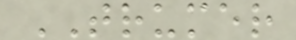TRUMER
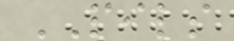PILS
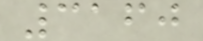3160
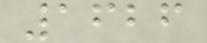1626
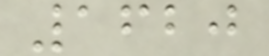1620
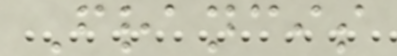Francis
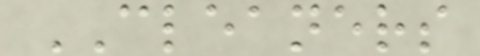CLEANERS
